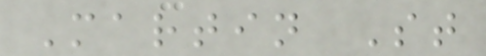Martin St
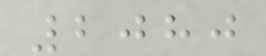2080
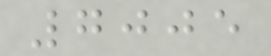7005
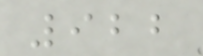922
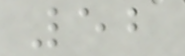52
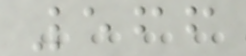566
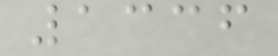1336
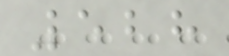528
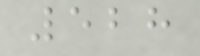528
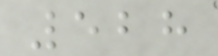528
